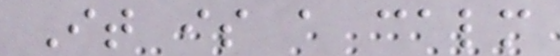It is a calm
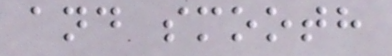and smooth
